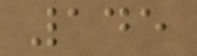145
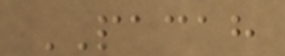PACAH
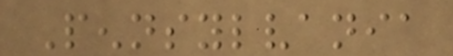Pennsylvania
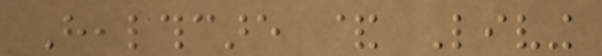Healthcare & Living
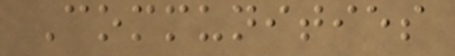Communities
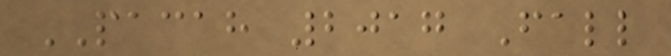PACAH 2017 Fall
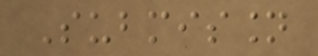Submission
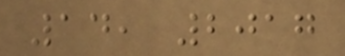14, 2017
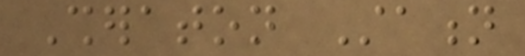Sheraton Station
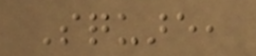Square,
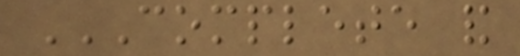COMPLETE AND
